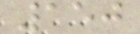150
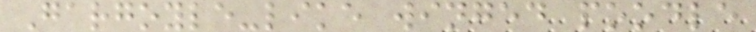Gargoyle-like winged poodle
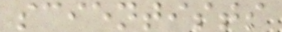scientists
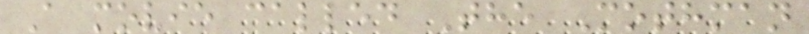A movie called The Mothman
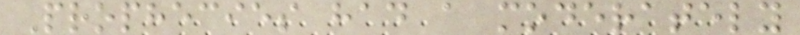Prophecies had a moderately
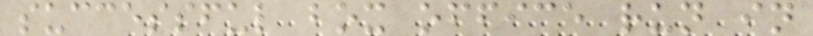successful box office run in
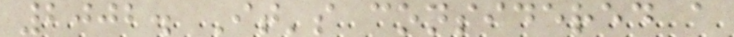2002. It's considered a
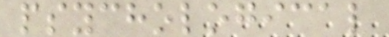psychological
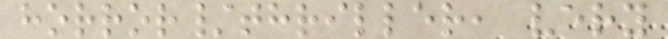horror/thriller, very
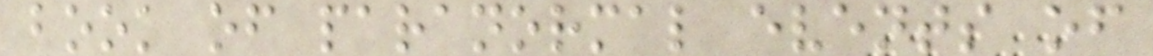book of paranormal events of
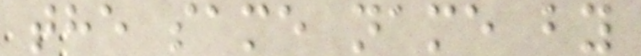the same name by
